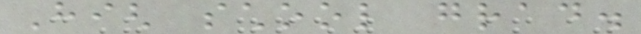High school grad.
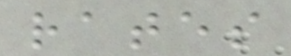rates
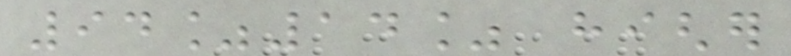94%14% higher
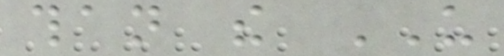than the US
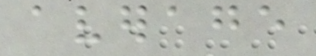average
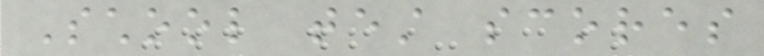School test scores
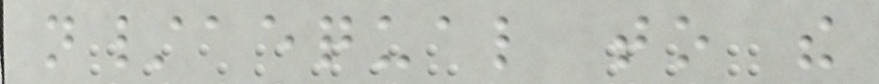n/aequal to the
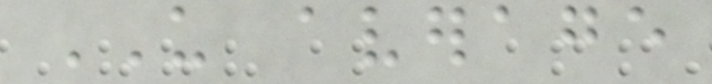US average
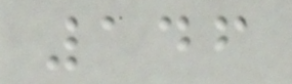146
